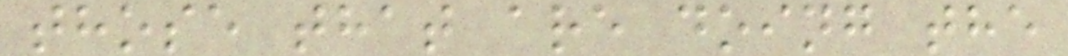those that are doing the
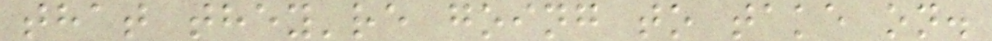that they're going to take on.
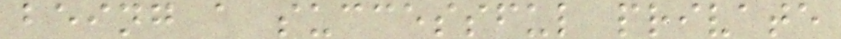being a successful private
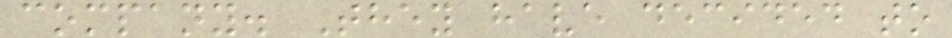company. They have decided to
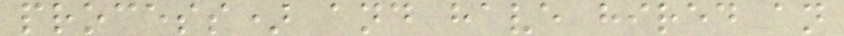process) and have hired an
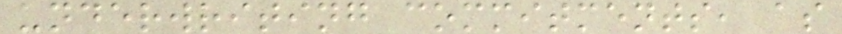underwriting commitments, as
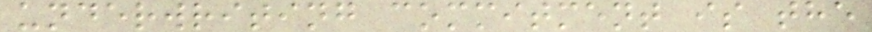underwriting commitment is the
